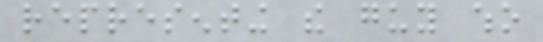representing the guy who
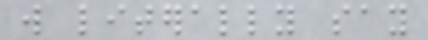will literally say
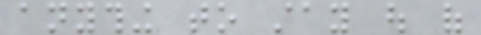anything to stay out of
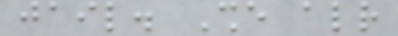jail. She already
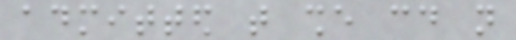admitted that she could not
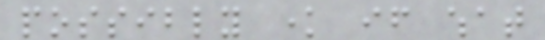possibly know if what
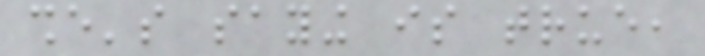she's saying is true,
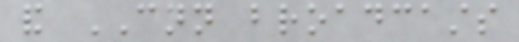and CNN broadcasts
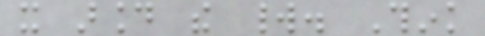it around the world. Think
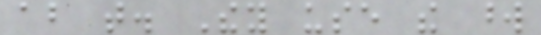about that. They use the word
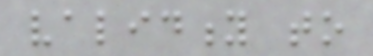validity to
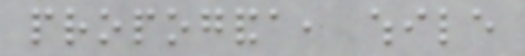propoganda, while
